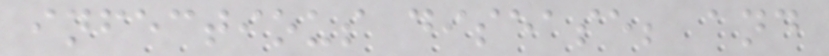infectious disease; and
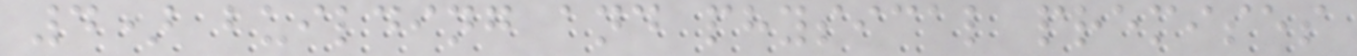4) building and physical premises
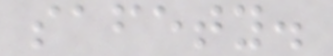safety.
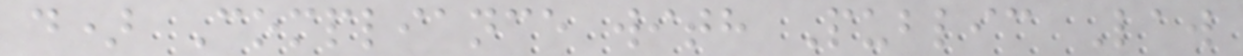d) Compliance with Public Law
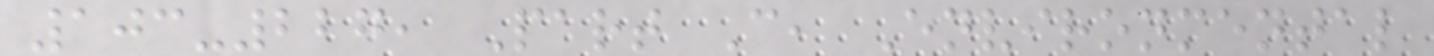103-227, Part C, Environmental
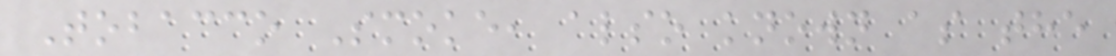Tobacco Smoke, also known as the
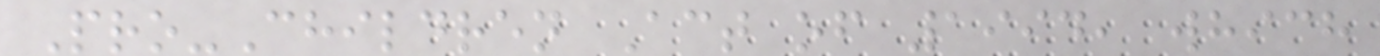Pro-Children Act of 1994, which
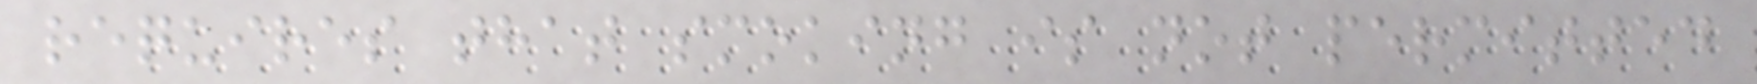requires that smoking is not permitted
